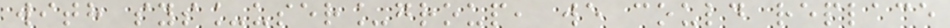with sys_user_group, we could replace
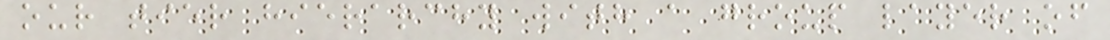our tier hierarchy with a group layer of
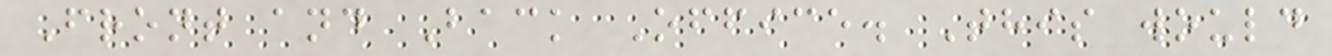Front and Back Office. This would
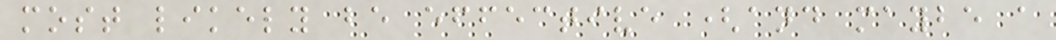most likely be effective (and maybe a
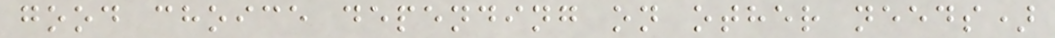good choice depending on other needs)
